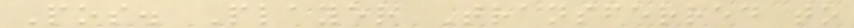Pos. Player Transferred to
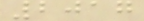2017
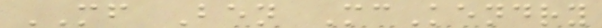MF Ben McKendry
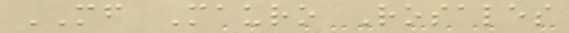MF Mauro Rosales
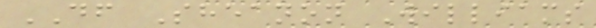DF Sheanon Williams
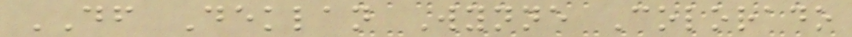DF Deklan Wynne Colorado
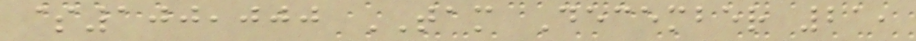$100,000 TAM December 21,
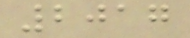2017
